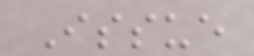Issue
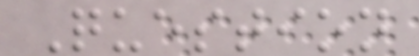Question
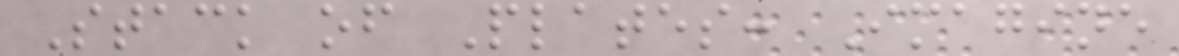Stack of Plates: Imagine
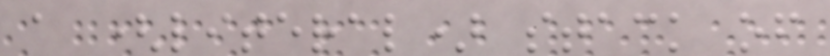a (literal) stack of
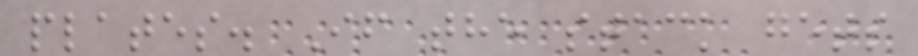plates. If the stack gets
